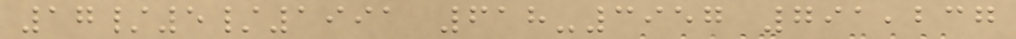17/5/1991 618-3957 791,237
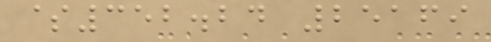$352.24 25169
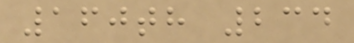160th 234
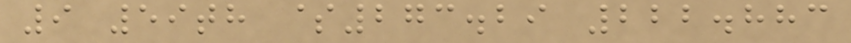9 59th $273.29 222.883
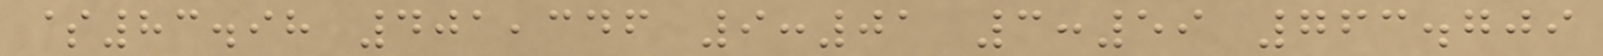$83.98 401,346 9:01 3:59 763.709
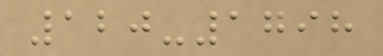120-1798
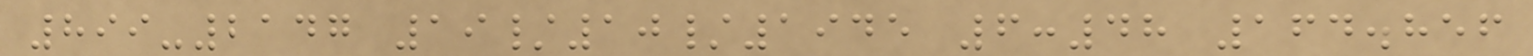899-2147 19/10/1945 6:48 164.856
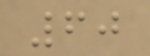60
